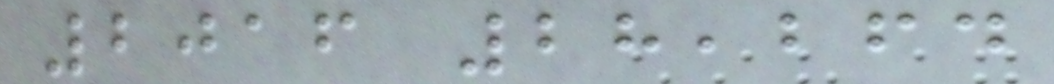2016 28,264
